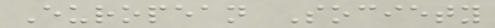European Society
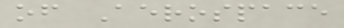of Aerospace
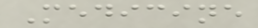Medicine
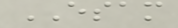ESAM
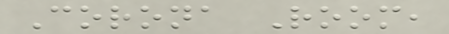Corona Room,
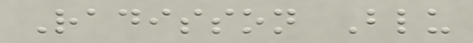Radisson Blu
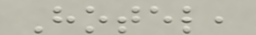Hotel,
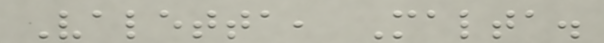Valetta, Malta.
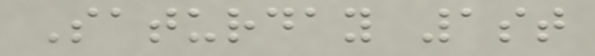Saturday 1st
